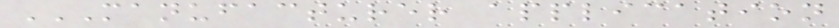MANUFACTURER APPLICATION
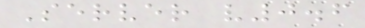Server v0.6
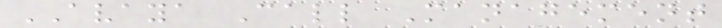AVAYA Call Management
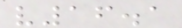v16.1
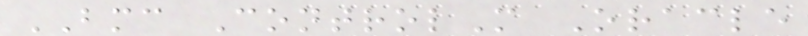BMC ControlM Oracle
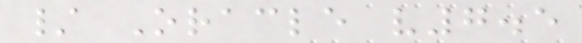/ Oracle v7.5
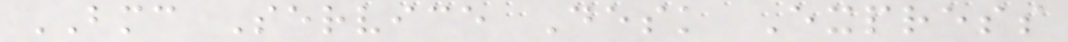BMC Service Desk Express
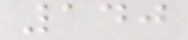140
